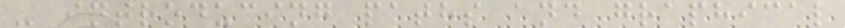- introducing paths and graphical
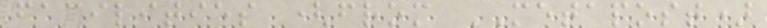facilities (from METAPOST)
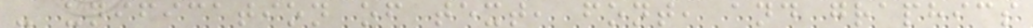- unification of text, font, and graphics
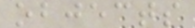objects
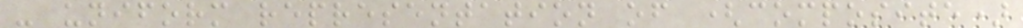- uniform representation of (composite)
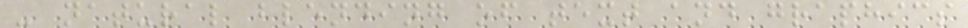- natural blending of text and graphics
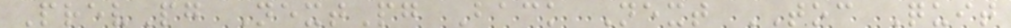PrevPg NextPg Back Next TOC Quit
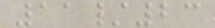11/23
